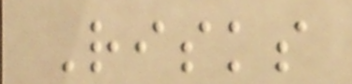Risks
